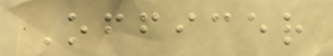Officer
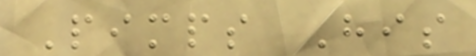Pimps His
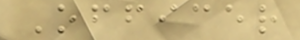Officer
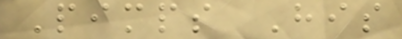Pimps His
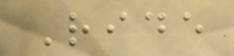Ride
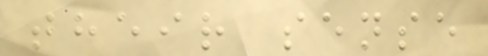their sense
